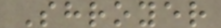Shroyer
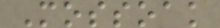Mossoak
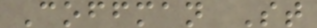Coffman St
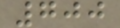700
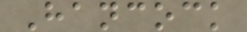Hancock
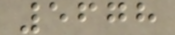5678
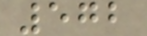572
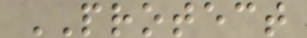PROTECT
